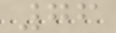76
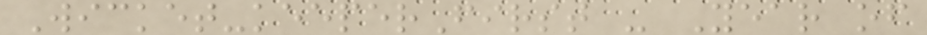Wicket-keeperFirst - Year of
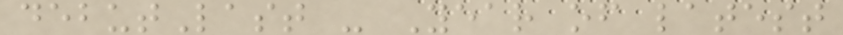debutLast - Year of latest
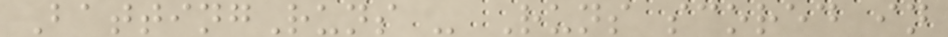BattingRuns - Runs scored in
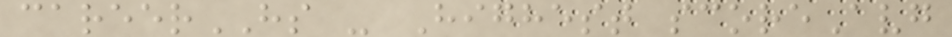careerHS - Highest scoreAvg
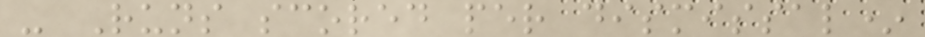- Runs scored per dismissal*
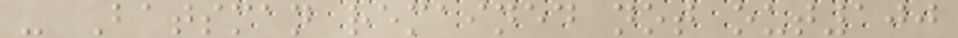- Batsman remained not out100
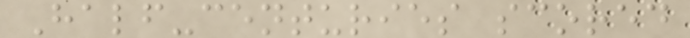Half-centuries scored
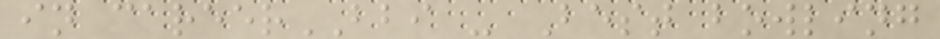in careerBBI - Best bowling
